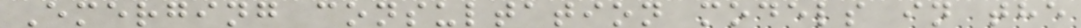Emerging consultation models in the
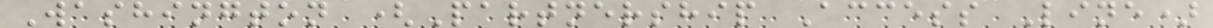Washington (Partnership Access Line)
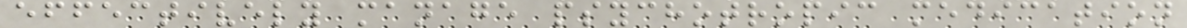effectively manage psychotropic medication
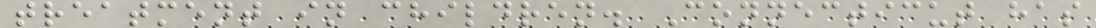treatment in children. Connecticut has
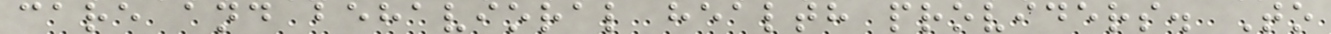care and behavioral health providers. To
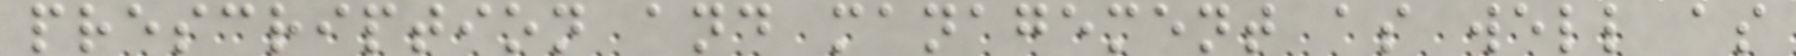prescription and management as well as
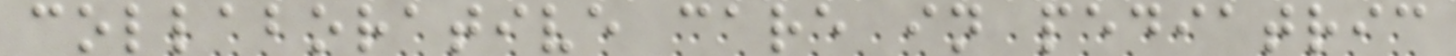collaborative care in pediatric
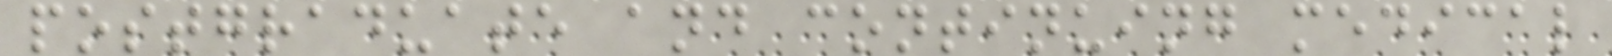postgraduate and continuing medical
